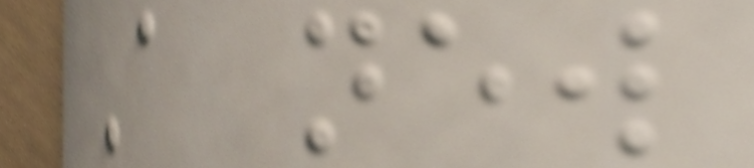A new
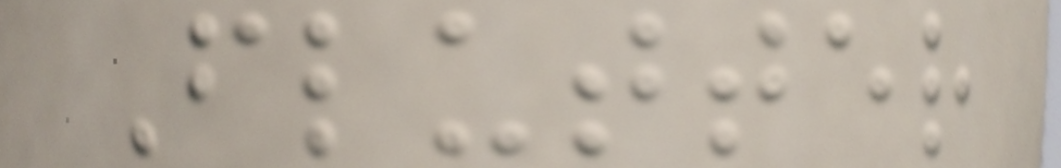Flutter
